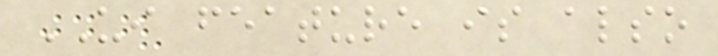UI feature is also
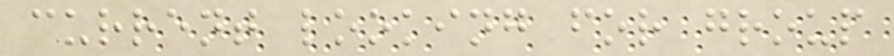current looking for group
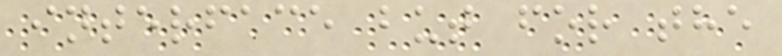interface but for the
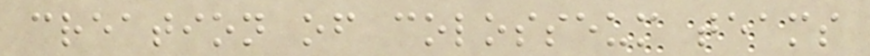creation of colosseum teams
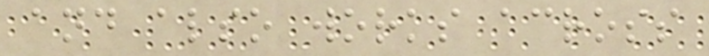and also works across
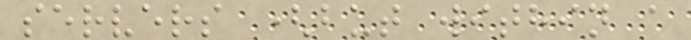servers (but within a
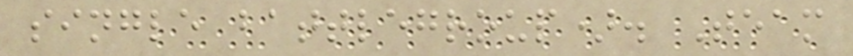single battlegroup). Team
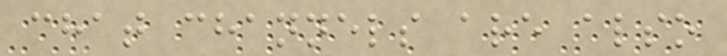chat channels are also
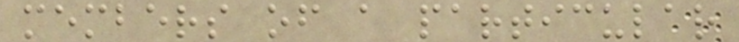members of a particular
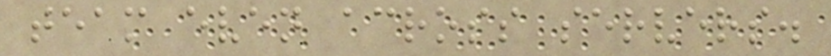team even across servers.
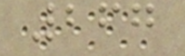267
